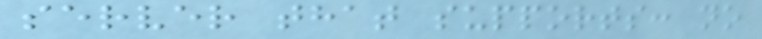server that supports: no
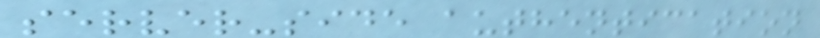server-side authentication
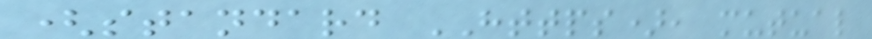(standard HTTPS), mutual
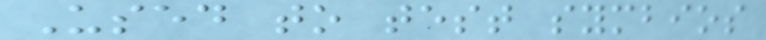Used to test symbios
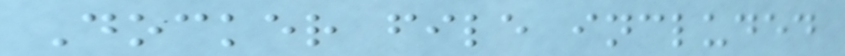Docker file included
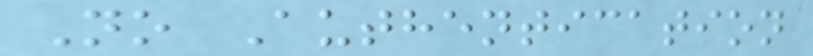No Authentication
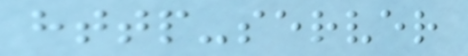http-server
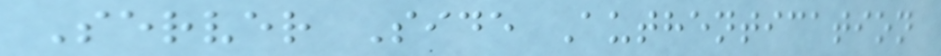Server Side Authentication
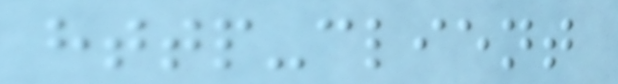http-client
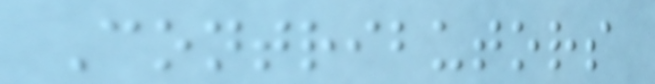Contributors
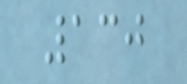130
